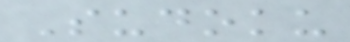Sudoku
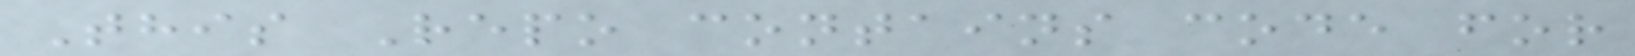This Repo contains code for
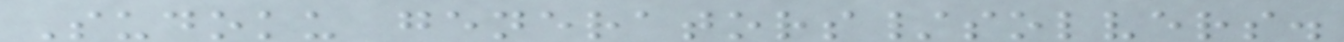Sudoku generators/solvers.
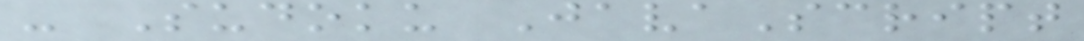- Sudoku JavaScript
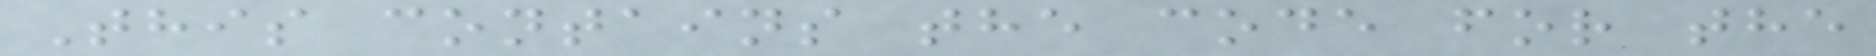This contains the code for the
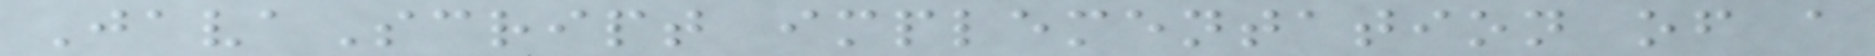JavaScript implementation of a
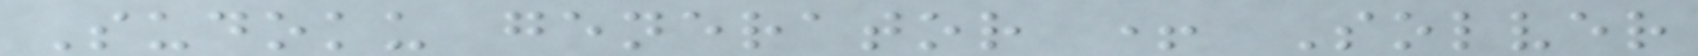Sudoku generator + Solver
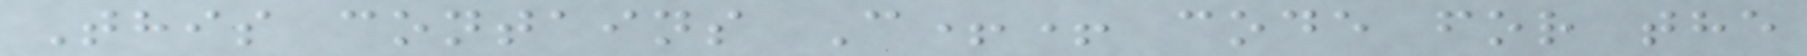This contains C++ code for the
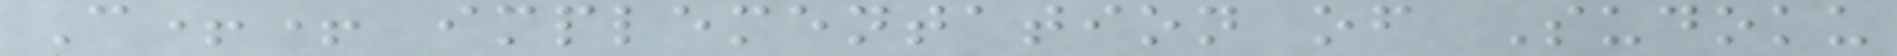C++ implementation of Sudoku
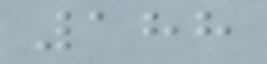188
